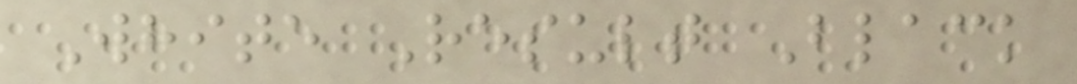White Result Black
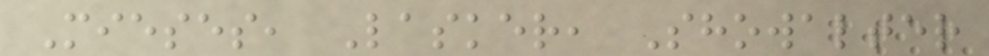Mieses, Lasker, Showalter
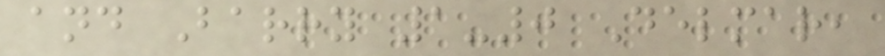and Barry 1-0 Delmar,
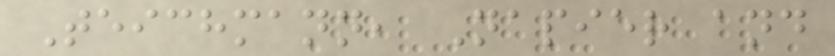Teichmann, Napier and
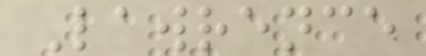Lawrence
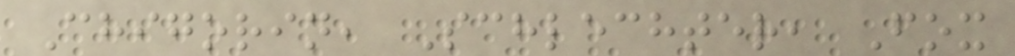Chigorin, Schlechter, Fox
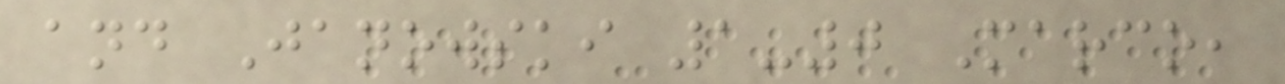and Janowski 1-0 Marco,
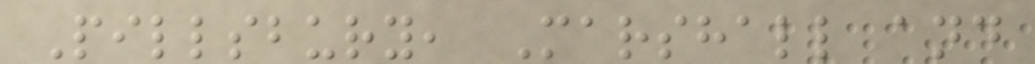Pillsbury, Marshall and
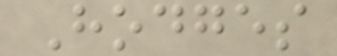Hodges
